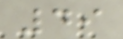49
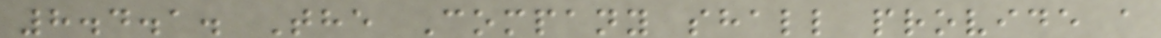8.4.1. The Company shall provide a
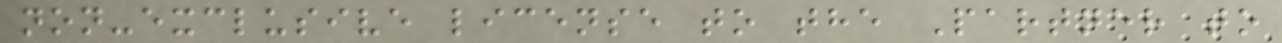non-exclusive license to the Partner to
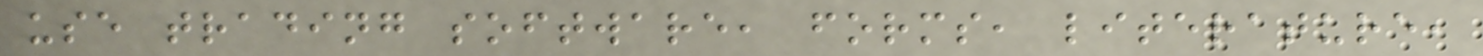use trading software, forms, literature,
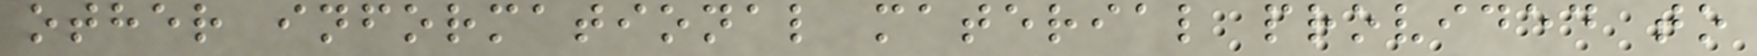other informational material provided to
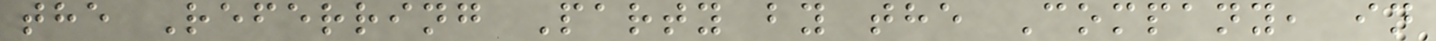the Referring Party by the Company, in
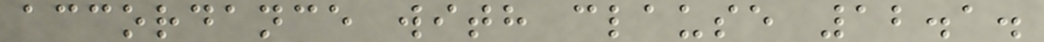accordance with clause 12.1.
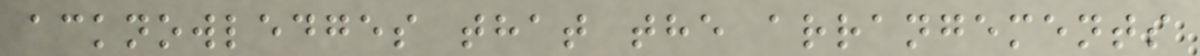acknowledges that the arrangements
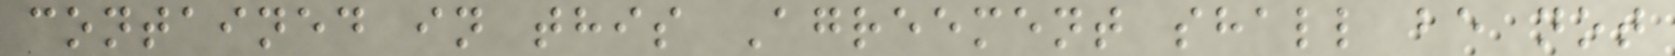contained in this Agreement shall be not
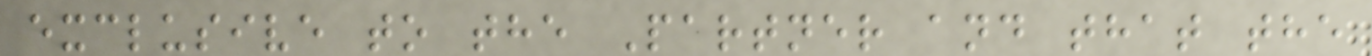exclusive to the Partner and that the
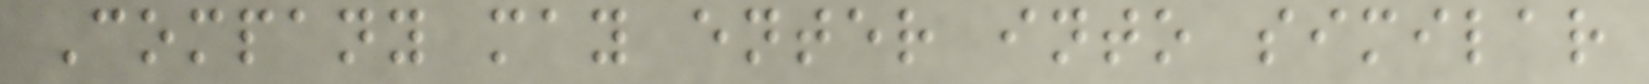Company may enter into similar
